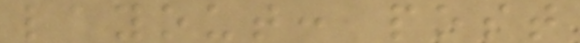layout: post
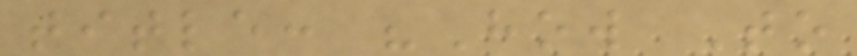title: "How To
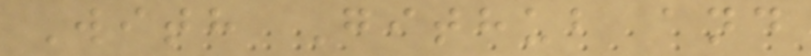With Github and
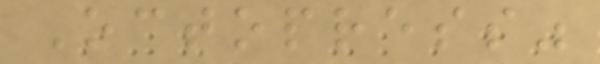Octopress"
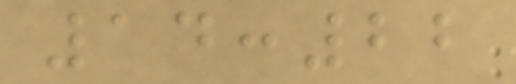14:22
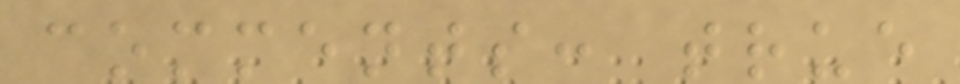comments: true
